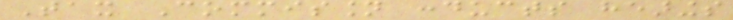Tax Commission conducts hearings
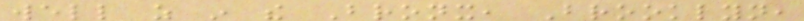well as in the Bronx, Brooklyn,
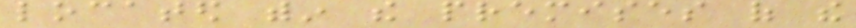located within the premises of the
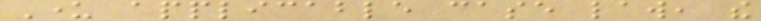Under applicable case law, the
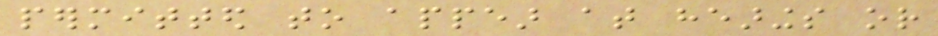permitted to appear at hearings or
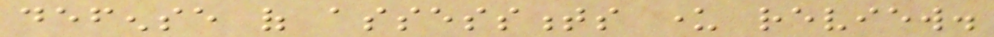defense of assessments under review.
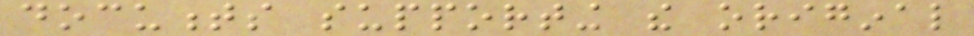documents supporting the original
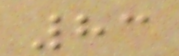83
